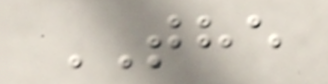THE
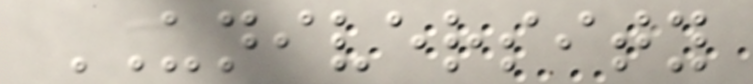UNIVERSITY
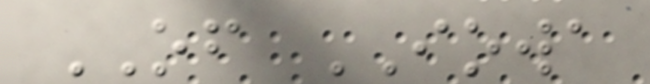OF IOWA
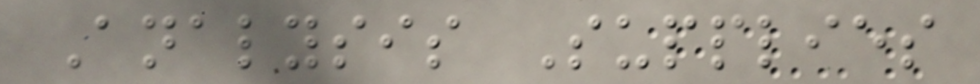Analysis Supplies
